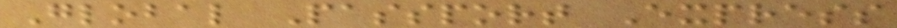Global Passport Express
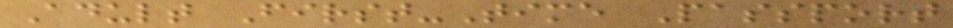Adult First-Time Passport
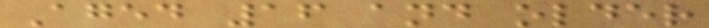Aged 16 and older
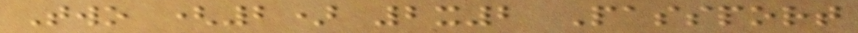Two (2) 2x2 Passport
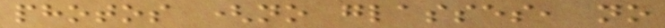photos (no glasses, no
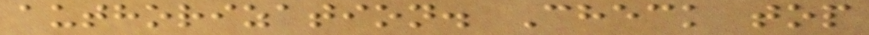authorization. Check top
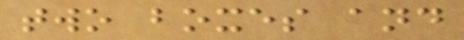two boxes and
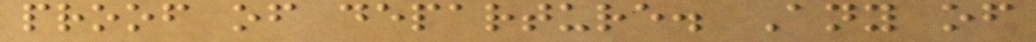proof of departure. Any of
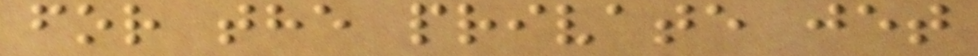for the private jet
